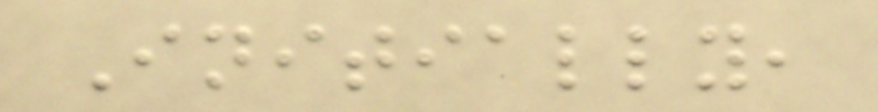Initially,
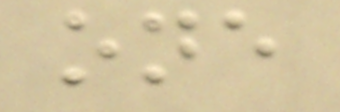one
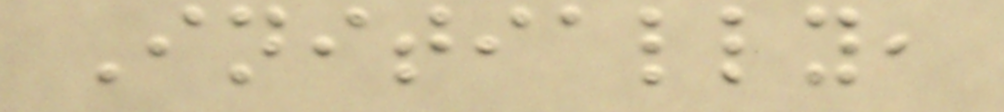Initially,
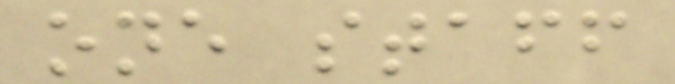one staff
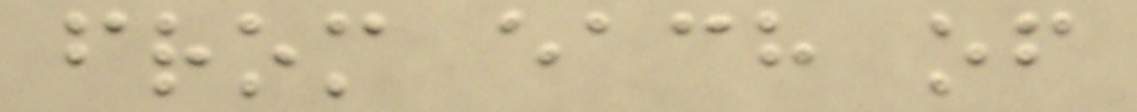from each of
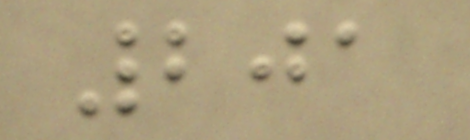201
